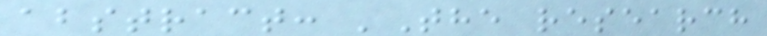abstract: 'The research
